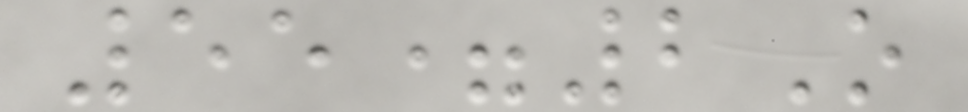55=2O
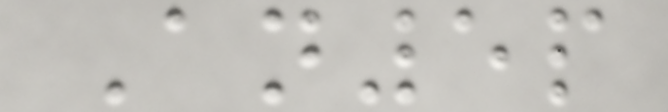An5p
